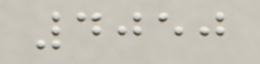4050
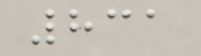831
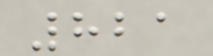821
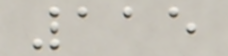115
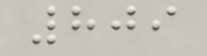809
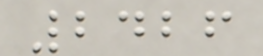2426
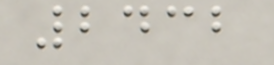2432
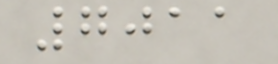7011
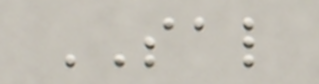SAL
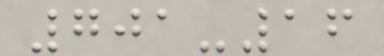701-16
